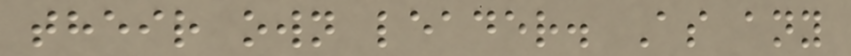their own leader. As any
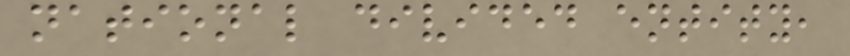national divided entity,
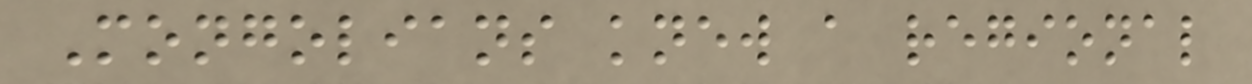Mongolians knew a regional
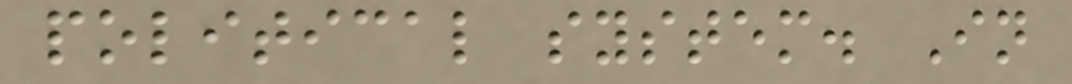political system. In
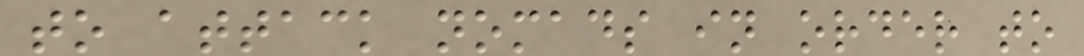to attack nomads in order to
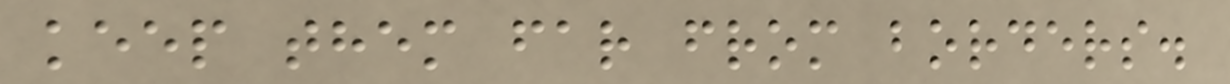keep them far from borders.
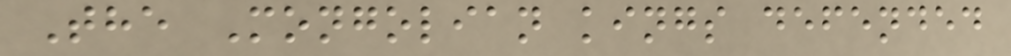The Mongolian kings defended
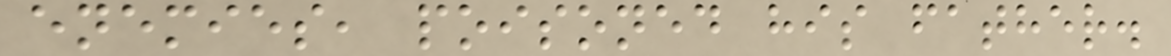enemies, poisoned his father.
